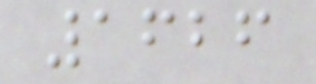1626
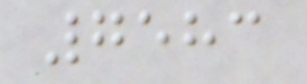7583
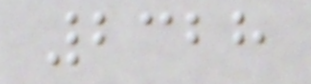2328
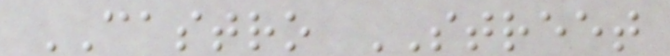CASTRO STREET
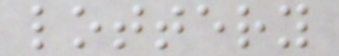lottery
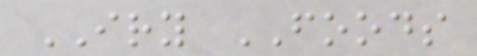IRY FOODS
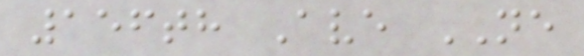156th Ave NE
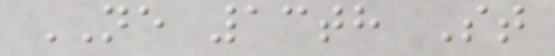NE 13th St
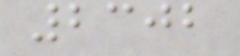2302
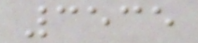3535
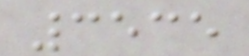3535
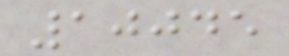10045
